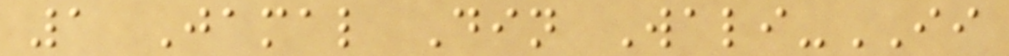1 Jamal Din Wali-II
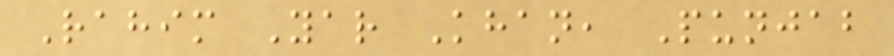Rahim Yar Khan, Punjab
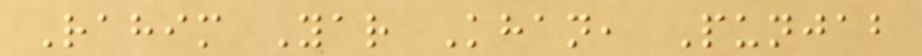Rahim Yar Khan, Punjab
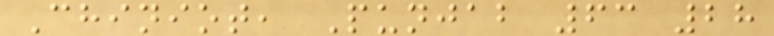Chiniot, Punjab 63 28
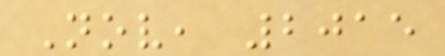Nov, 2015
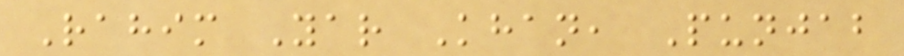Rahim Yar Khan, Punjab
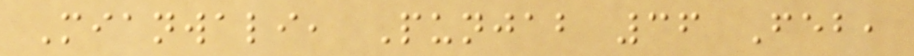Mianwali, Punjab 36 Feb,
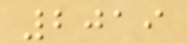2019
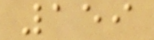159
